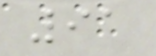91
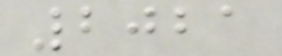2021
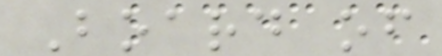Board of
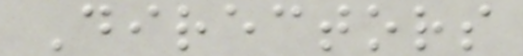Directors
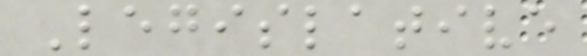Legislative
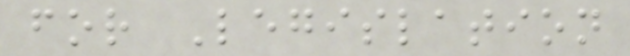for Legislation
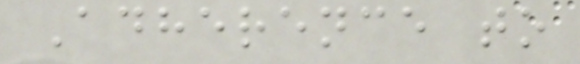Adherence to
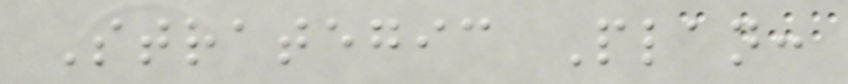Strategic Plan:
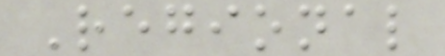Regional
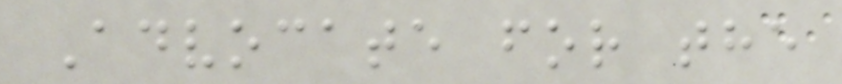Advocate for the
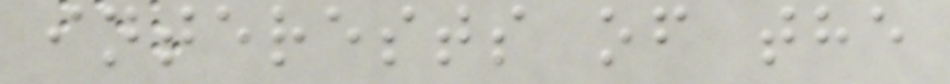interests of the
